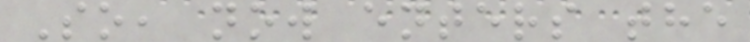So, now enters the
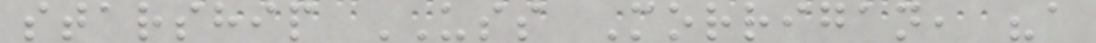starship USS Morrigan, "a
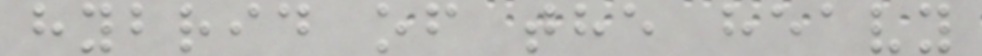hybrid of the heavy
